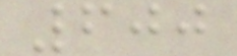600
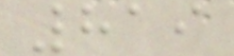819
